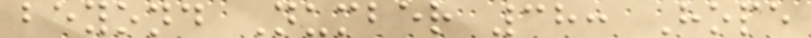beyond Number 38: Hope
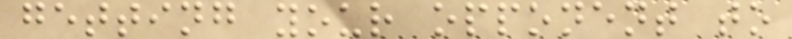getting your opponent to
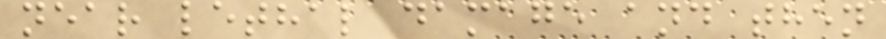near lethal damage and then
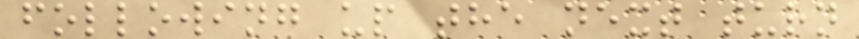following up the next turn
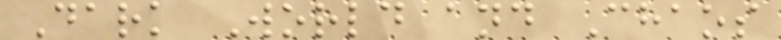Dark World and Chaos
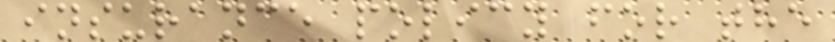insurance policy for the
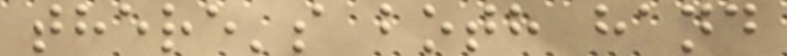there's both hand
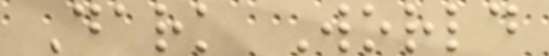Dark World
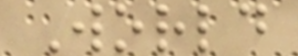World
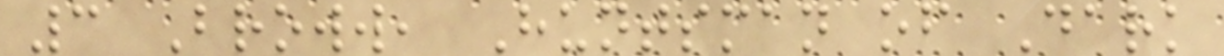3 Broww, Huntsman of Dark
